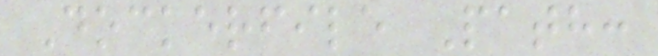Dockerfile Path:
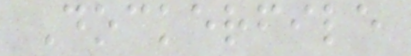Dockerfile
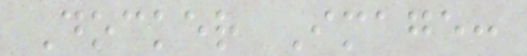Docker Image:
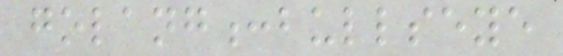golang:bullseye
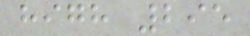high 295
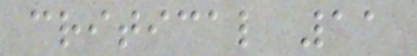critical 11
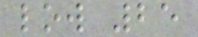low 25
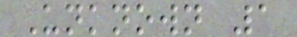Unknown 1
